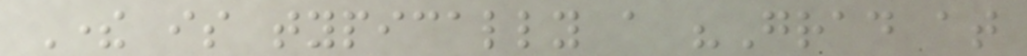There is typically a "Grad at
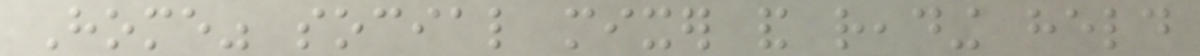Home" social mixer and reading held
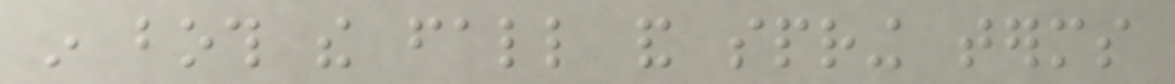in both the fall and spring terms
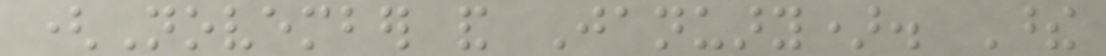(November and January). These
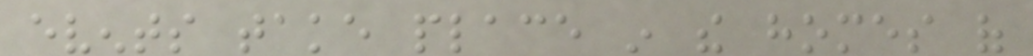events take place in the homes of
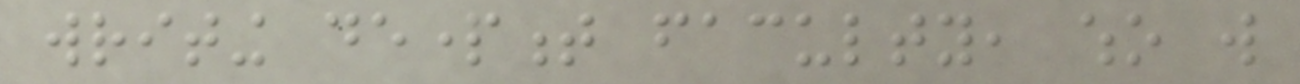writing department faculty, who will
